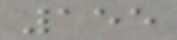155
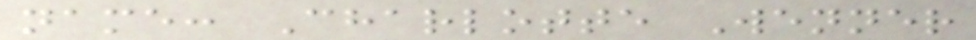name: Charlotte Wenner
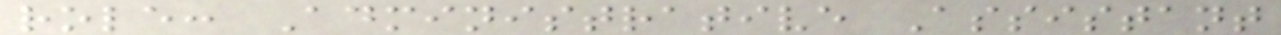role: Administrative Assistant
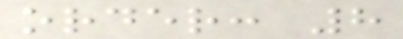order: 8
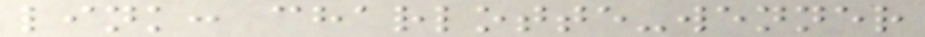link: charlotte-wenner
